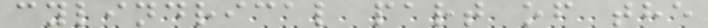cylindrical part of the
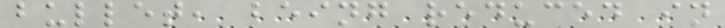bullet, being reduced in
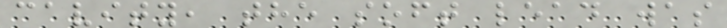cavity, the soft lead was
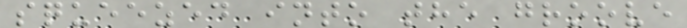squeezed into the groove
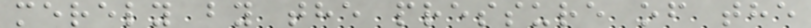merely by the pressure of the
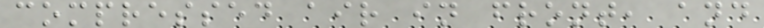compressed air in front, and
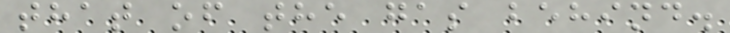that of the gas behind.
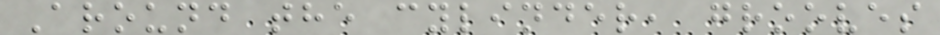Around the cylinder, grooves
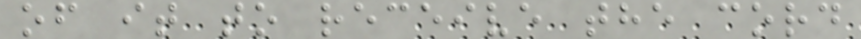of it to receive the cord
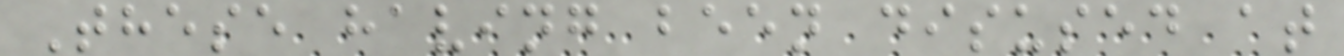These having been disused at
